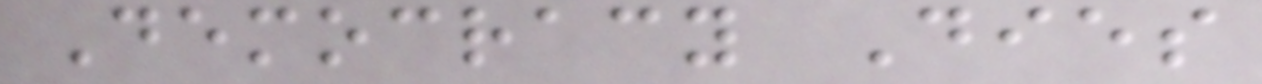Democracy Dies
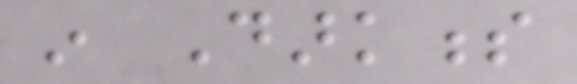in Darkness
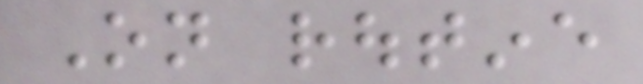On routine
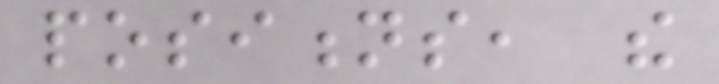positions, the
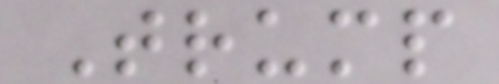Trump
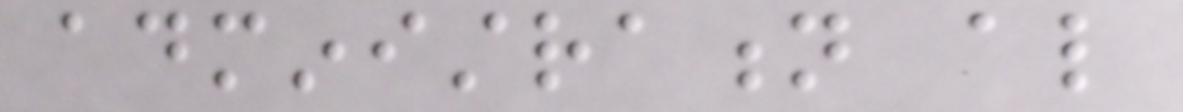administration also
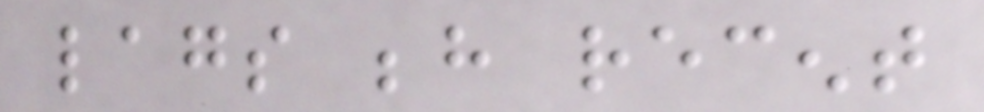lags behind recent
